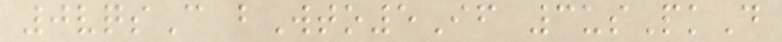0vqsC bWto5If 3usPkD
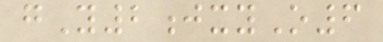gY2jxyO6
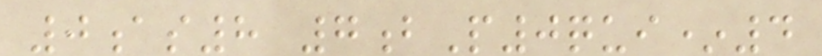0as8 7bP0qui*4
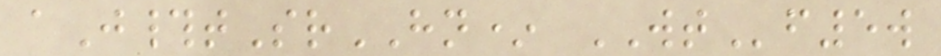aJ#tSrHN* WTf5w
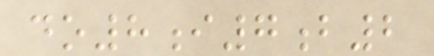do8i7b2
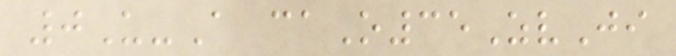0U-A caO35ZvJi
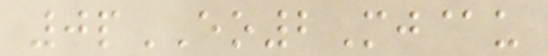0pEO2Mj@u
